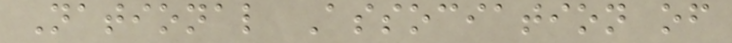National Association of
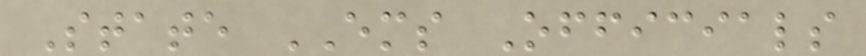State EMS Officials
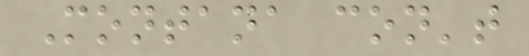Montana con't
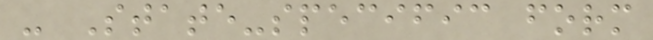- State-specific form
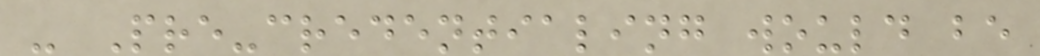- Pre-credentialing would be
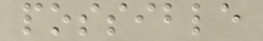possible
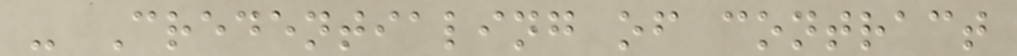- Credentialing of contract
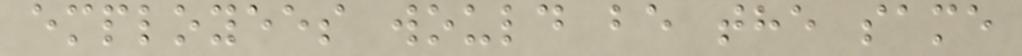employees would be the same
